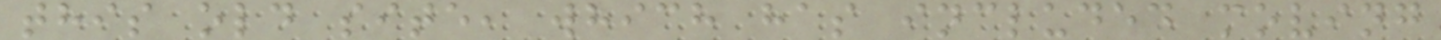this old site, which has included moving
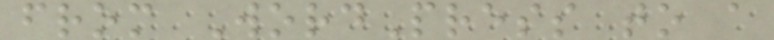from WordPress to a
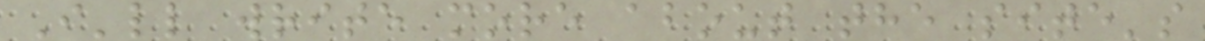I'll write more about the site's
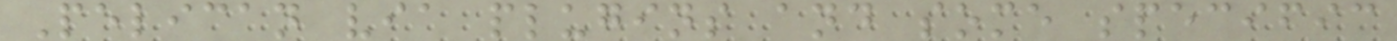Pelican via plugins and some specific
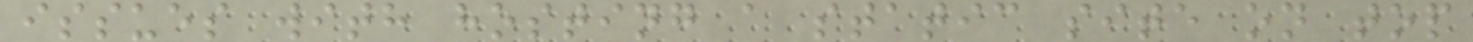issues with hosting a static site on top
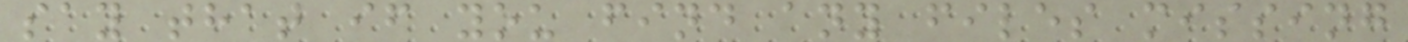say that if you find any files missing
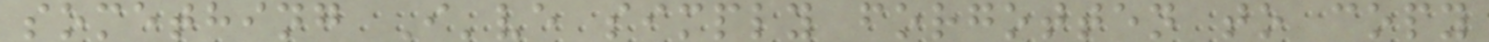something I've simply forgotten to copy
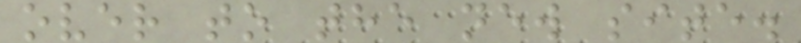over to the new site.
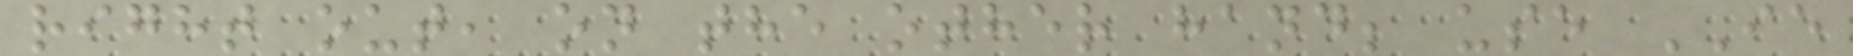right out, on the other hand; use IE
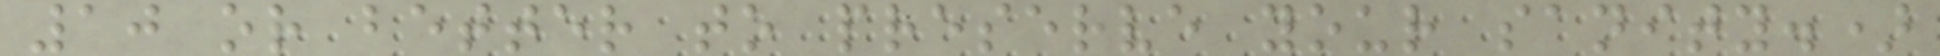10 or better to preserve your sanity.)
